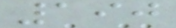190
